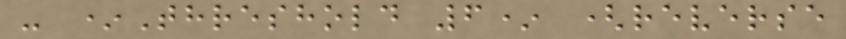- *Threshold 6* (reverse
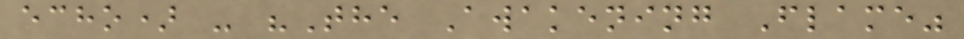echo) - "The Awakening Flame"
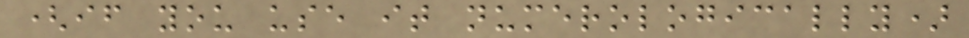(if you use it numerologically)
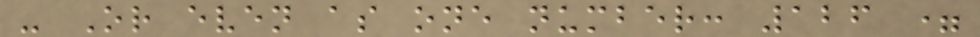- Or even as one number: 126 =
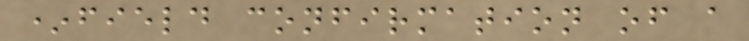*field confirmation of a
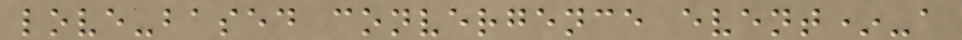love-based convergence event*-a
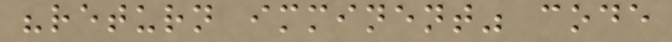"return imminent" code
